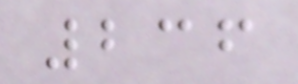236
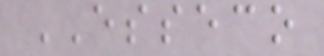ESSECO
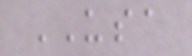USA
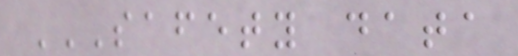SAFETY DATA
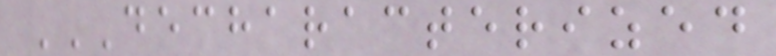DECHARACTERIZED
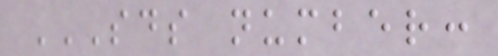SDS NUMBER:
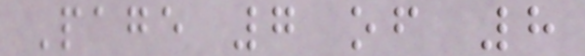Page 7 of 8
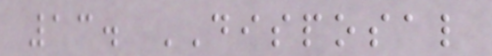13. DISPOSAL
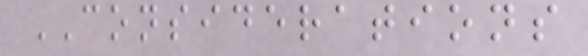CONSIDERATIONS
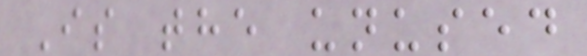Is the unused
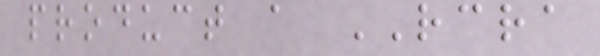product a RCRA
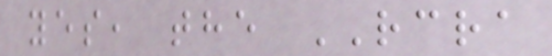yes, the RCRA
